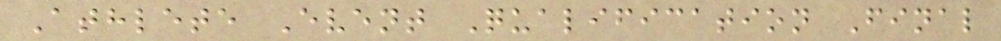Athlete Event Qualification Final
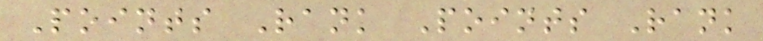Points Rank Points Rank
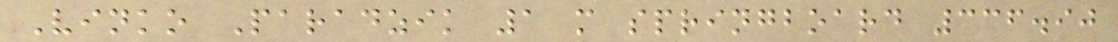Vinko Paradzik 1 m springboard 336.90
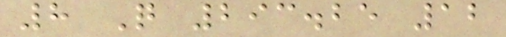8 Q 293.25 12
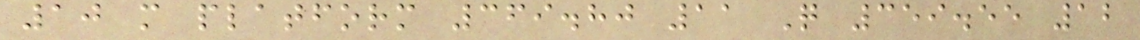10 m platform 369.80 11 Q 359.55 12
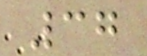37
